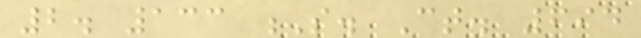2. 133 S. Ct. 694
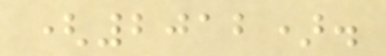(2012).
